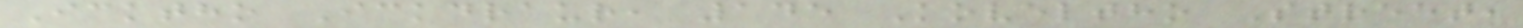Icktho Ickdraur, 145 Koveltho Street,
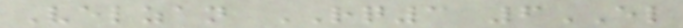Velzan RQ3 6EL
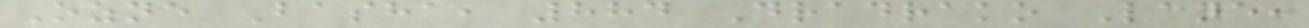Ozne Basha, 884 Dradrako Lane,
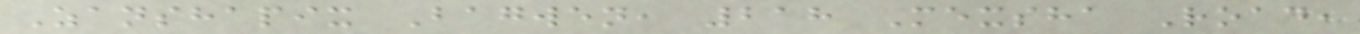Zanshapix Bagwen, 218 Mexsha Road,
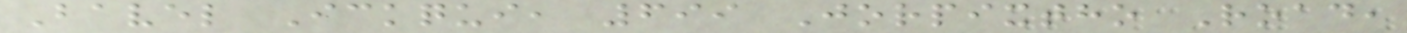Bavel Ickqui, 699 Jorpixtho Road,
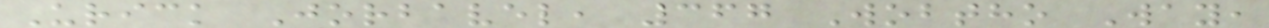Urick Jorbavel, 367 Wobtho Way,
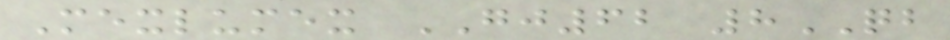Mexlumex GJ62 8QB
